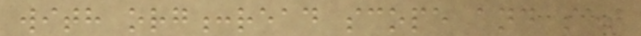with org:read scope and set
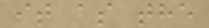it as the
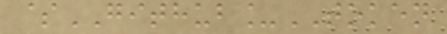$GITHUB_TOKEN
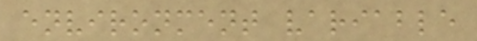environment variable
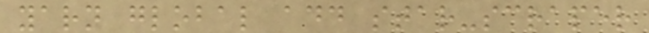yarn global add star-scraper
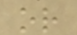or
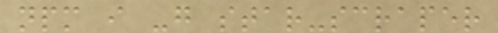npm i -g star-scraper
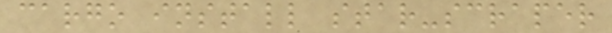cargo install star-scraper
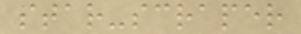star-scraper
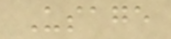Usage
